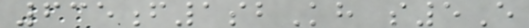635f1sbKh s5E
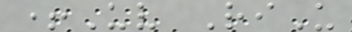+Uv RiU
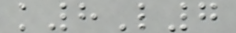k8L7
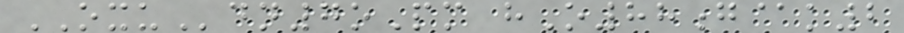OXUdn7oPm hO88g@k2
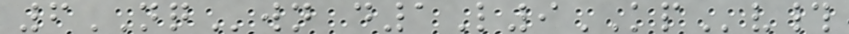6NQwn d1L9KPv#
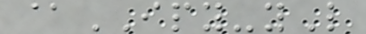@IPY-yL
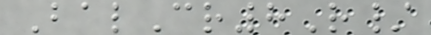BalCr8R/
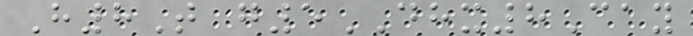H8T g5DHX8Cay
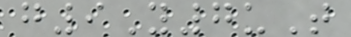g9Y7uT
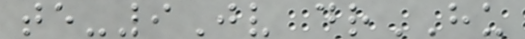te-9Jv drHU
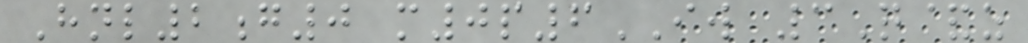Hnl2g0 m0p6IW 3Q&z
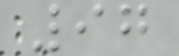97
